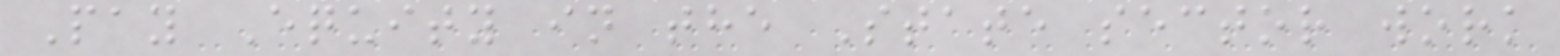Pay Equity in the State sector work
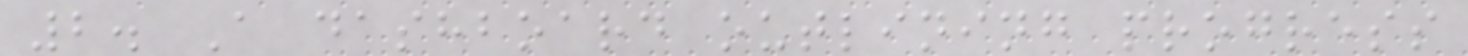2. A dashboard outlining progress
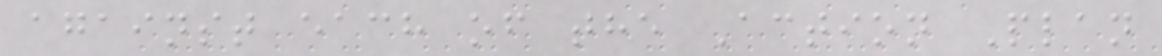against each of the Action Plan
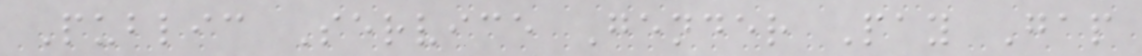Public Service Gender Pay Gap
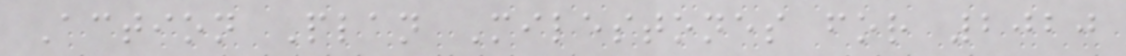Action Plan Milestones for 2020
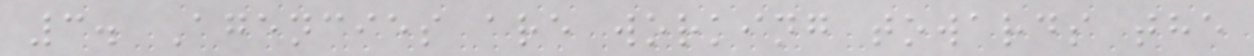3. Agencies are working towards the
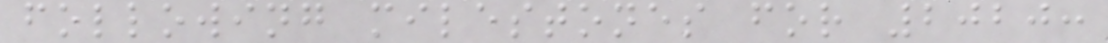following milestones for 2020:
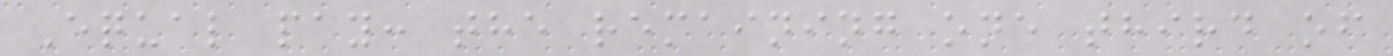Equal pay: the remaining one third of
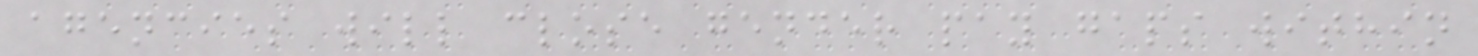agencies will close gender pay gaps within
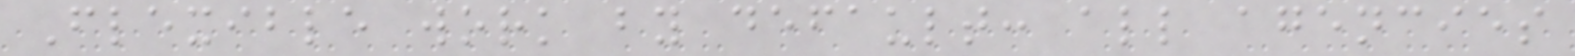Flexible work by default: all agencies
